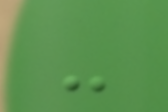-
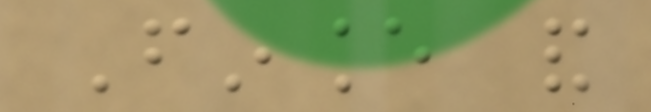Finance and
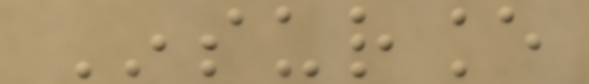Insurance
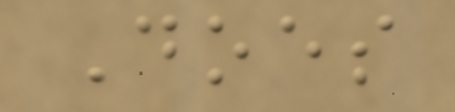Does
